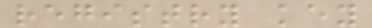registry key
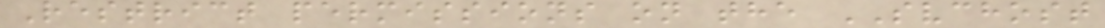Restrict permissions on the SVCHOST
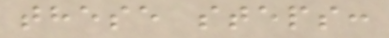these steps:
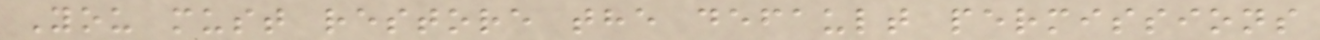You must restore the default permissions
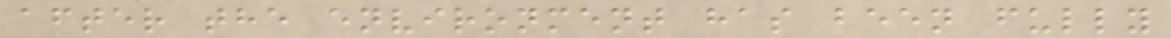after the environment has been fully
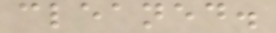cleaned.
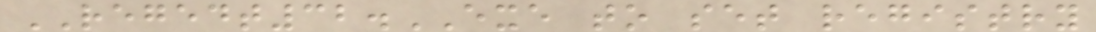REGEDT32.EXE to set registry
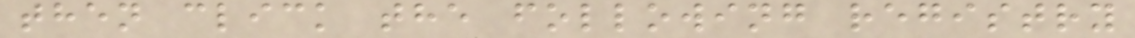then click the following registry
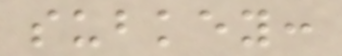subkey:
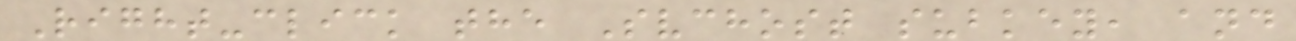Right-click the Svchost subkey, and
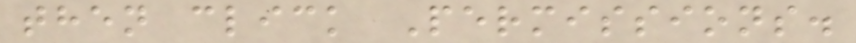then click Permissions.
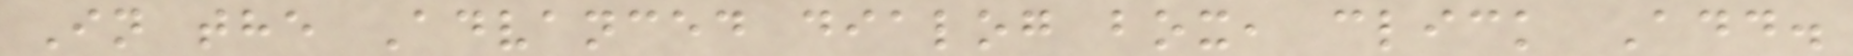In the Advanced dialog box, click Add.
